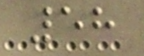58
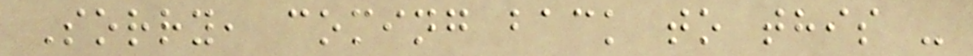Sorry, coming back to this -
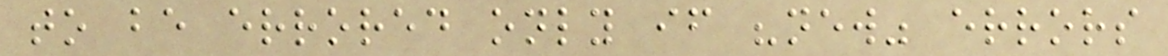to be errored only if "new" errors
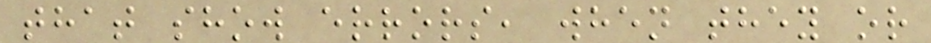that show errors, when they or
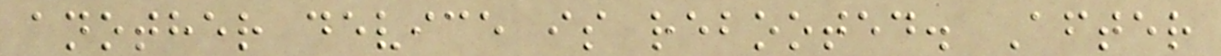another device is rebooted. After
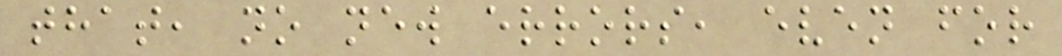that, no new errors, even for
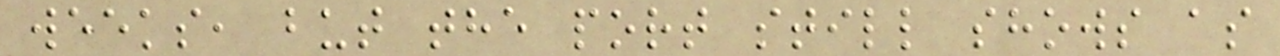weeks, but the port still shows as
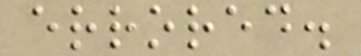errored.
